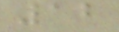12
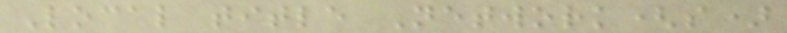Local title Network(s)
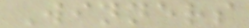Winners
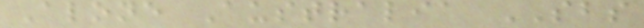Alone Australia SBS
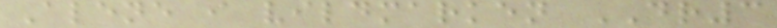Alene i vildmarken DR3
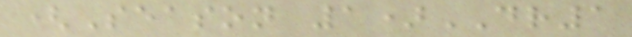(Season 1)DR1
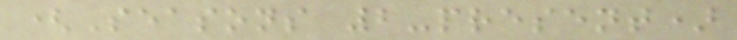(Seasons 2-present)
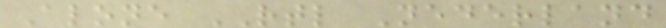Alone RTL Nederland
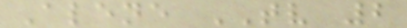Alene TV 2
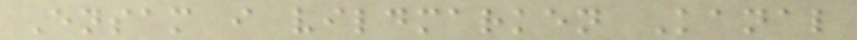Ensam i vildmarken Kanal
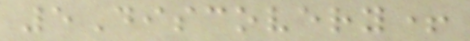5Discovery+
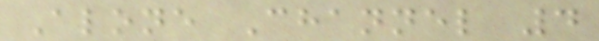Alone Channel 4
